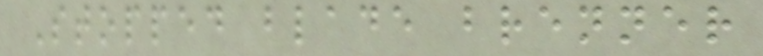Stopped blade brenner
